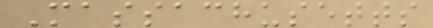Massachusetts
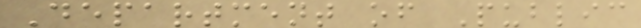Department of Public
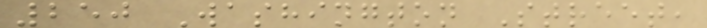250 Washington Street,
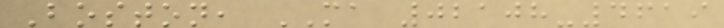Boston, MA 02108-4619
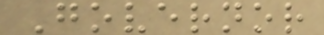Governor
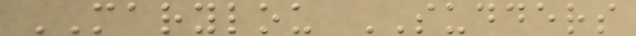MARYLOU SUDDERS
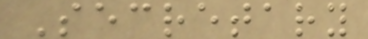Secretary
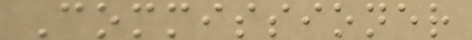Commissioner
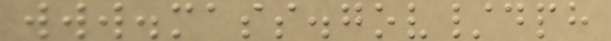www.mass.gov/dph
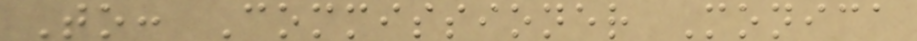To: Commissioner Monica
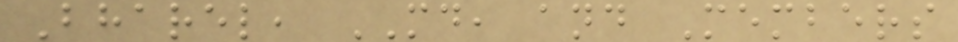Bharel, MD, and Members
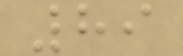89
